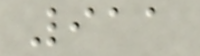911
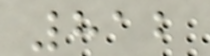812
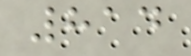814
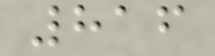816
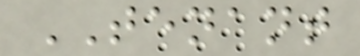TENANT
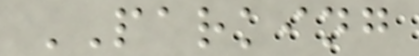PARKING
